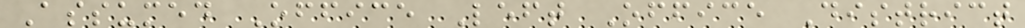Assumed Office Left Office District
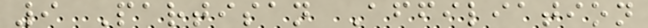9 Partisan Affiliation
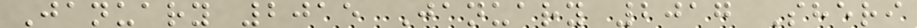January 2015 January 2017 Sheri
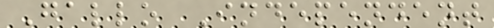Gallo Independent
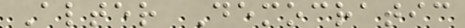Alter Democratic
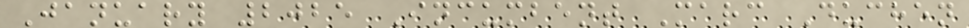January 2025 Incumbent Marc Duchen
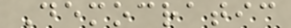Democratic
